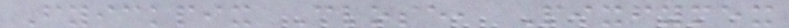Fyickpix Close, Pixfymex
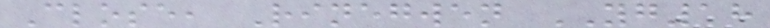Close, Rinegwen YG18
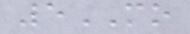5MO
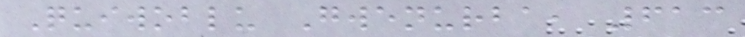Quiwoblu Gwenurba, 613
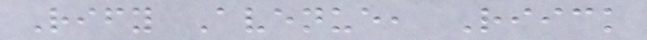Rify Avenue, Riick
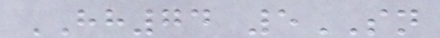HH74 5SN
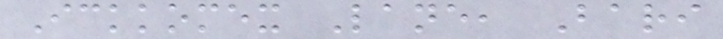Ickkomex Lane, Bari
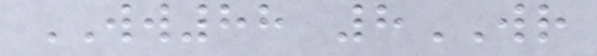WW88 8WR
